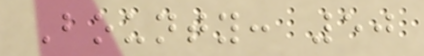Bounty: 50
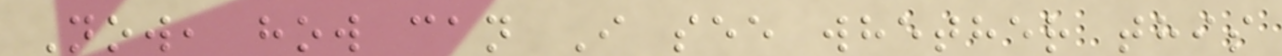Now, how can I see whether this
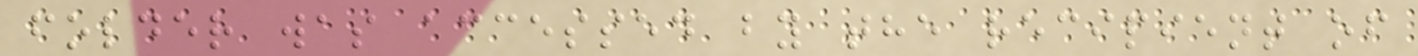folder was accessed by the recipient of
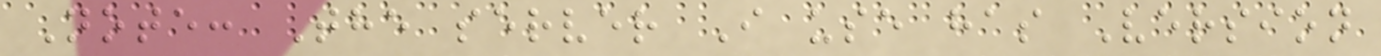Note: The server I use has Version
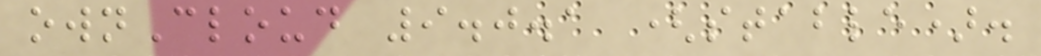ownCloud 9.0.1 (stable).
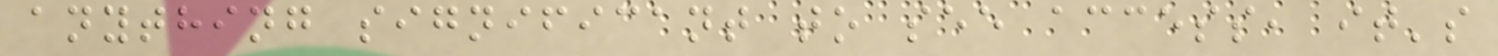anything significant to see access, it's
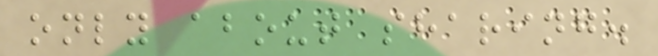only about sharing.
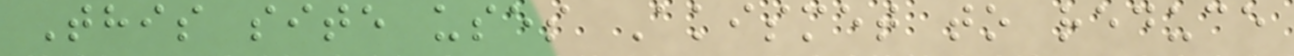This site uses Akismet to reduce
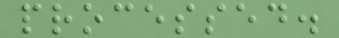processed.
